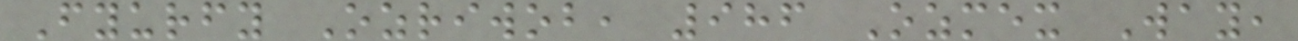Fyurfy Ozriwob, 986 Ozmex Way,
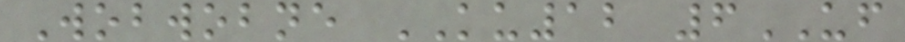Wobwobne KU12 6UF
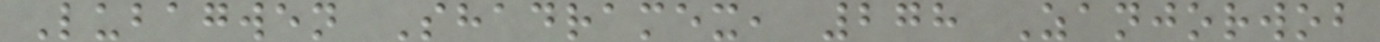Lubagwen Shadramex, 278 Zanjorwob
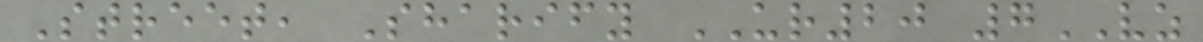Street, Sharify UR20 7VZ
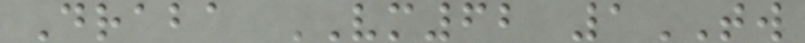Draba VM62 1TW
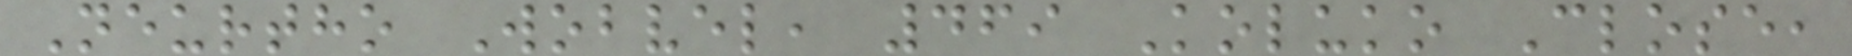Neurtho Wobvel, 469 Koluko Close,
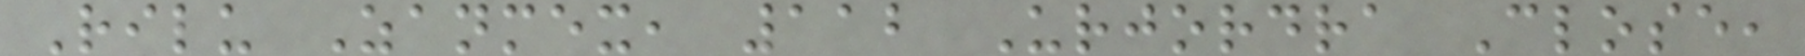Rilu Zanmex, 112 Urjordra Close,
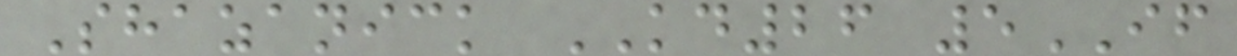Shazanick KD26 5IF
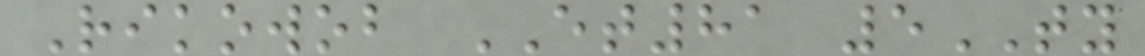Rikowob ET81 5TY
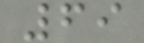69
